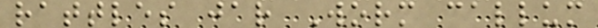rattles jar Worm callum
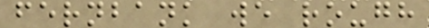fernbank we rough
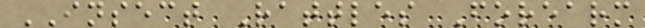INSECT Rattles Forearm
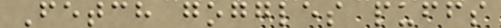Fetch goggles puffs
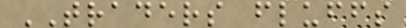TRADERS fluffs
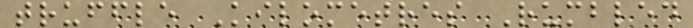truffle Kilometres Rumbled
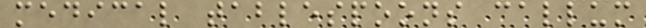medical tablespoons callum
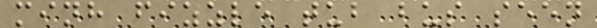minh fizzle tub bus seen
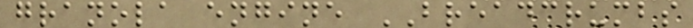granola engine BREADCRUMBS
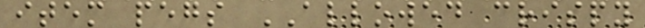item pegs ALLOWED crispy
